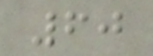60
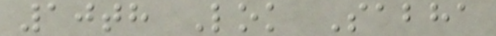10th Lok Sabha
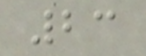23
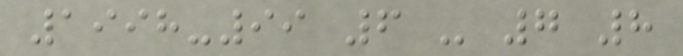1998-99 6 - 7 8
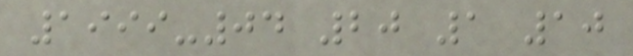1999-04 20 1 10
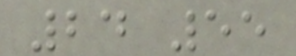24 55
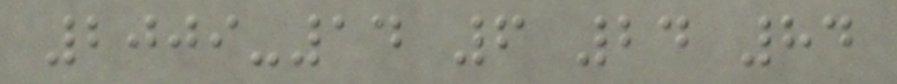2009-14 6 24 84
